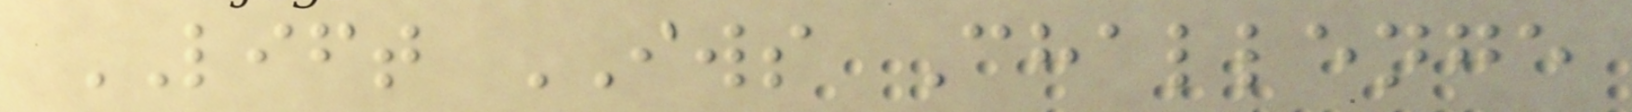LIFT IWS Challenge
